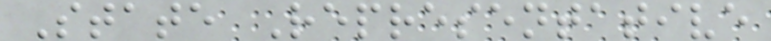State Representative
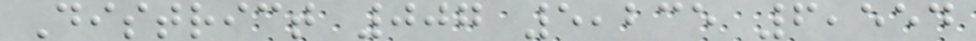District 007 5,235 6,554
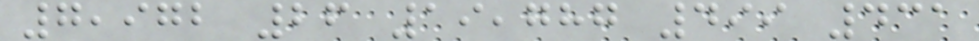7,972 26 19,787 499 431
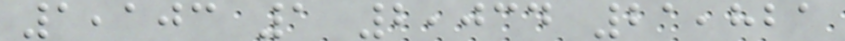1,103 1 2,034 21,821
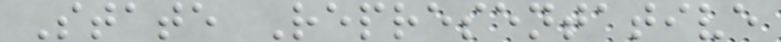State Representative
